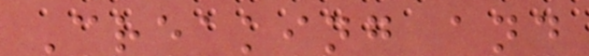Creaking and
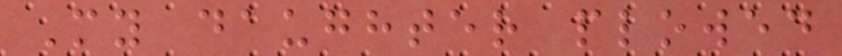My daughter plowed
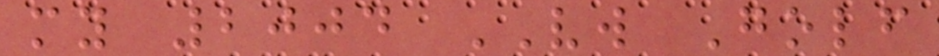my 2004 VW Golf
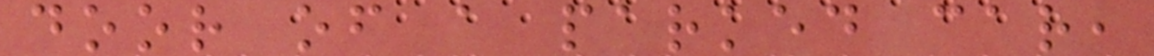door of a parked car,
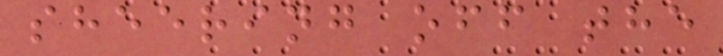sheering off the
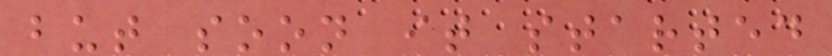but soon it started
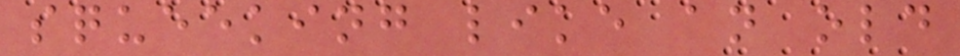squeeking like an old
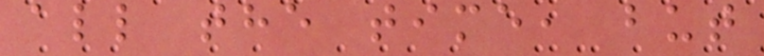all the time, but
